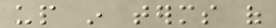up in terms of
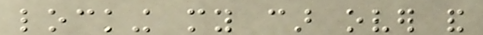locking my car over and
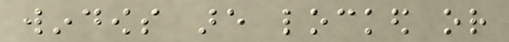windows are locked or
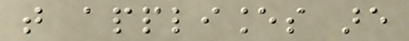that appliances are
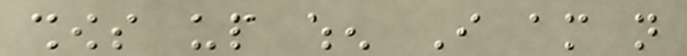shows up when I am not
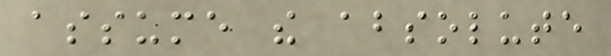assume the absolute
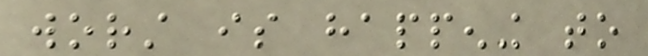worst is happening to
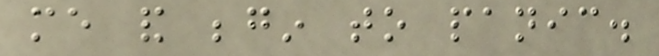me and begin to panic.
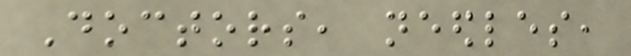Doctors, needles,
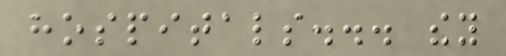hospitals... they
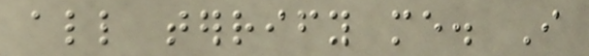all terrify me. I
